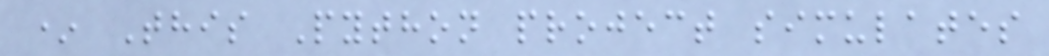* This Python project simulates
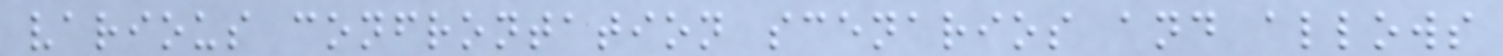various confrontation scenarios and allows
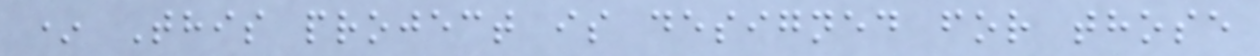* This project is designed for those
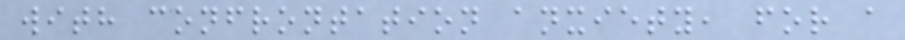with confrontation anxiety, for a
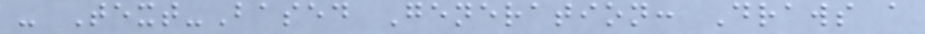- Text-Based Generation: Draws a
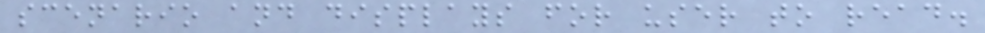scenario and displays for user to read.
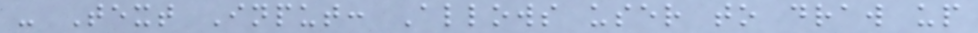- Text Input: Allows user to draw up
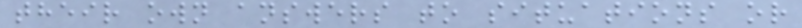their own answers to situations or
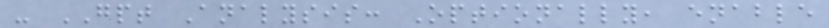- GPT Analysis: Optionally, enable
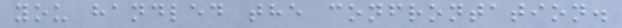you handled the confrontation.
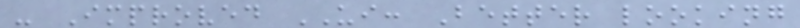- Improved UI: Better looking
